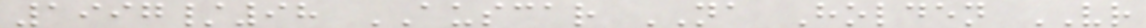1997/98 AUSCAR NA Holden VR
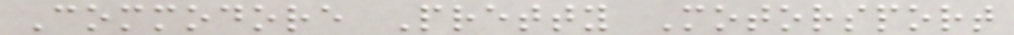Commodore Pretty Motorsport
